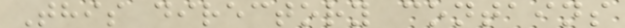This directory contains
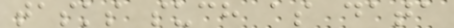tasks such as data
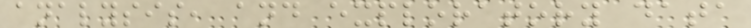analysis, and exploratory data
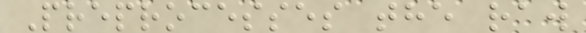Preprocesses the raw
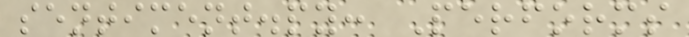sentiment.py: Performs
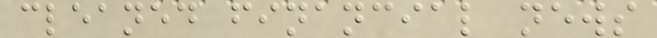cleaned financial news
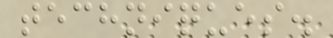techniques.
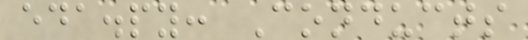eda.py: Conducts
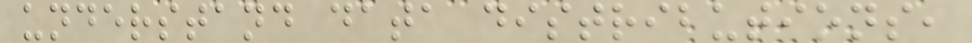understand data distributions,
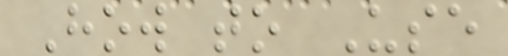How to Use
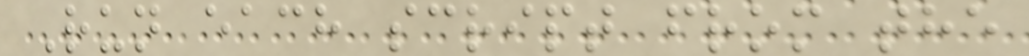Run each script from the
